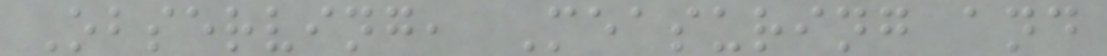Observing, Measuring and
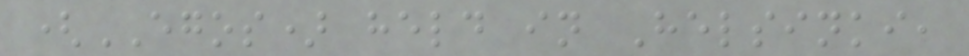(EGOS) held in Helsinki,
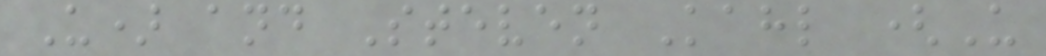U) and Steven Kahl (U
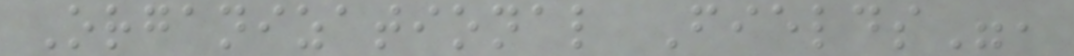Organizational Fields",
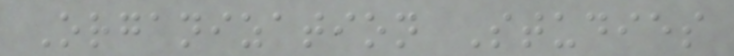Organization Studies
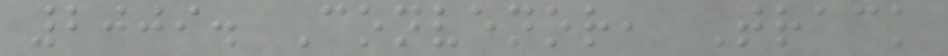2009. Convenor, Track
